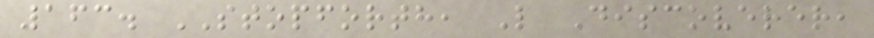163. STOPFORTH, L Discoverer,
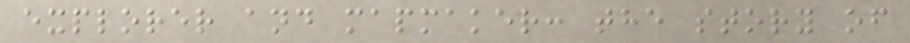explorer and mapmaker: the story of
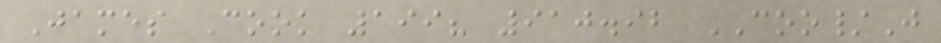James Cook 199? 910.92 COO/J
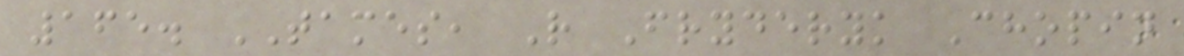165. TAMES, R Fryderyk Chopin
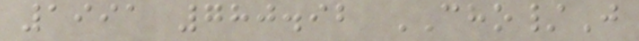1991 780.92 CHO/J
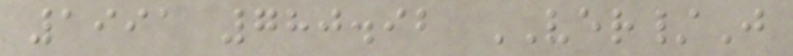1991 780.92 VER/J
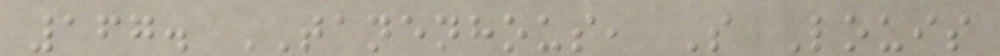167. TANENHOUS, S Louis
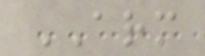ARM
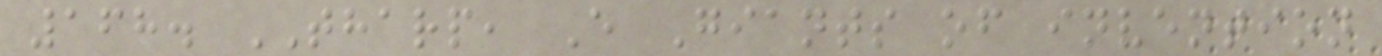168. THARP, E Giants of invention
